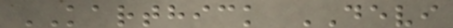KARTHICK DEVI
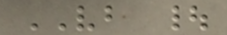VB |
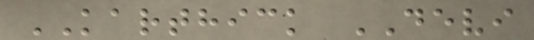KARTHICK DEVI
